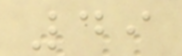49
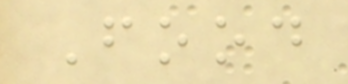Food
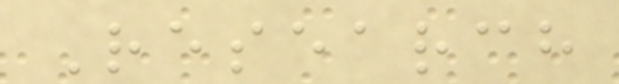Research
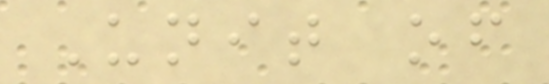Unit of
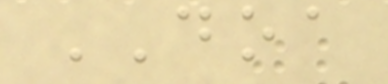DOA
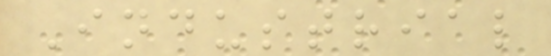Industrial
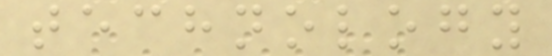technology
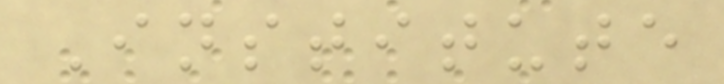Institute
